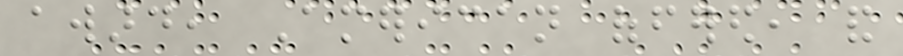award, American offered, and
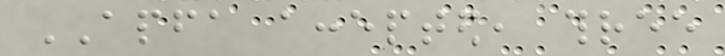APFA accepted, three
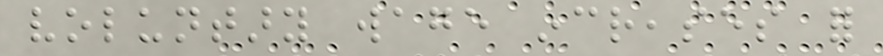voluntary wage increases for
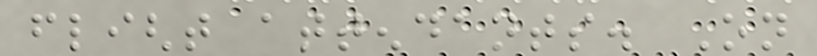flight attendants. On
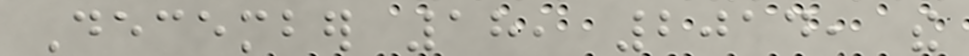December 18, 2014, the
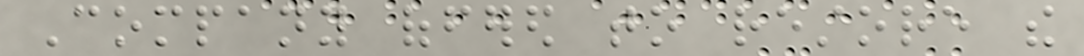Company offered to restore the
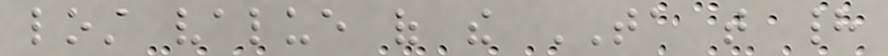lost value of the TA that had
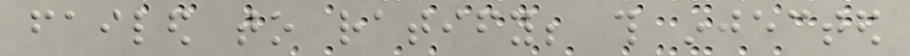failed to ratify; this injected
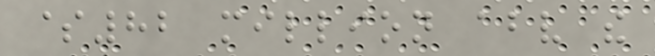$82 million above the
